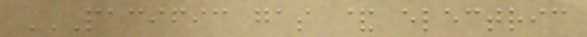PACIFIC GAS & ELECTRIC
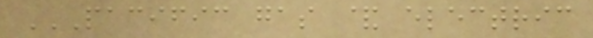PACIFIC GAS & ELECTRIC
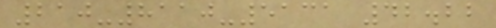210-8110-5131 42.22
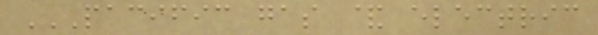PACIFIC GAS & ELECTRIC
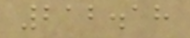212.18
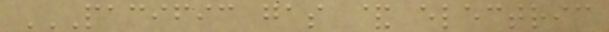PACIFIC GAS & ELECTRIC
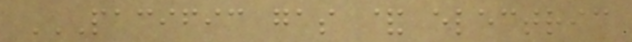PACIFIC GAS & ELECTRIC
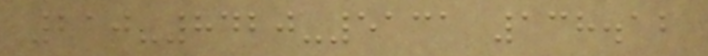210-8420-5131 138.12
